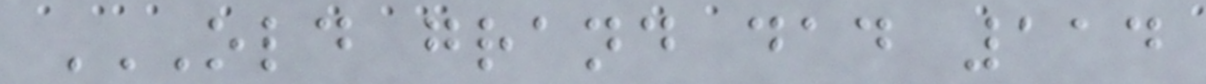OLD GRAND DAD 114
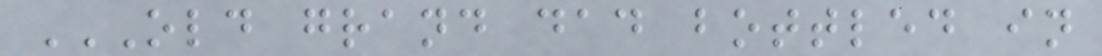OLD GRAND DAD BOTTLED IN
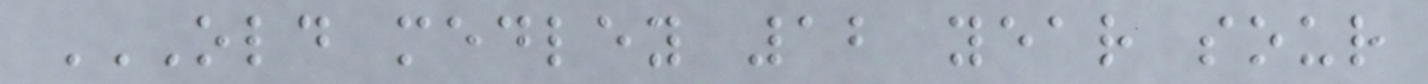OLD MEDLEY 12 YEAR SOUR
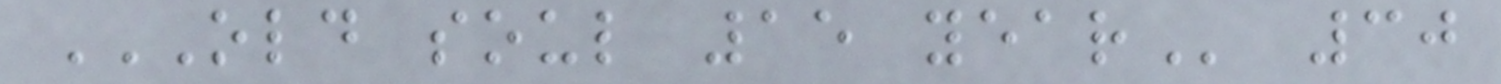OLD SOUL 15 YEAR 30
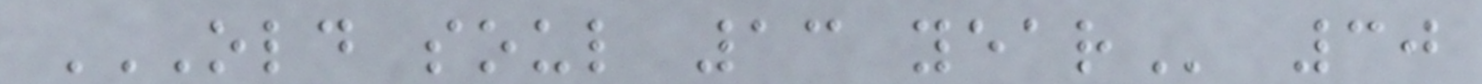OLD SOUL 13 YEAR 30
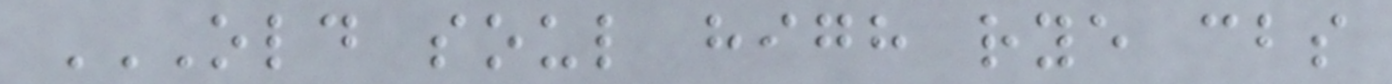OLD SOUL HIGH RYE CBS
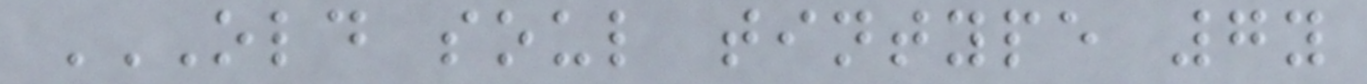OLD SOUL TINTYPE 7Y
